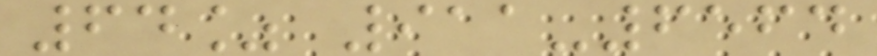64% 911-6564
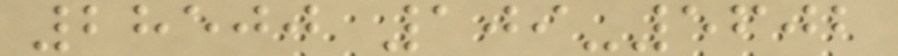28500 109-5602
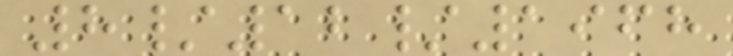8/12/1968
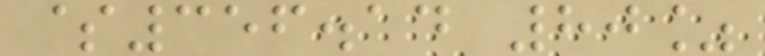$356.14 80%
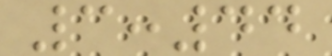3:44
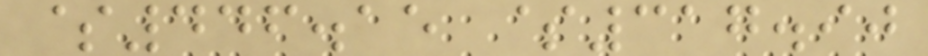$446.15 $317.90
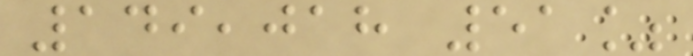149,018 51%
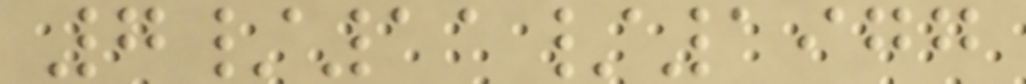7/11/1977
